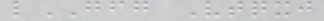lGFG Vtqxj
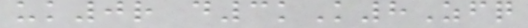uk0r d3kK8Zfq
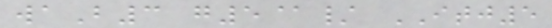waB3 g5@/ ITJ5
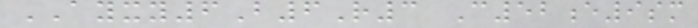AYXY6B6R3 C52e9sm
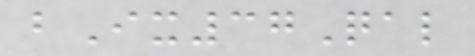bIx37Qal
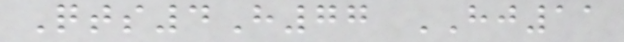Qts4H77 HJ11
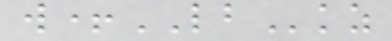w+LBkz
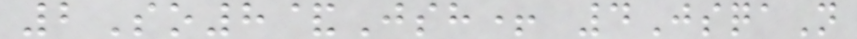2So8&Jsh+ 4JsqaN
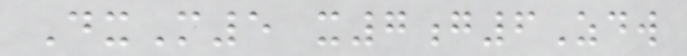DxM5 x7g6Zdw
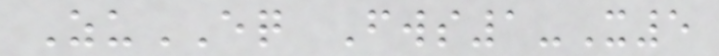ZuEQ Fws1-X5
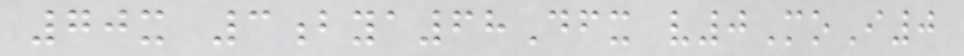70x 3bya68Dfx v0MoI0
